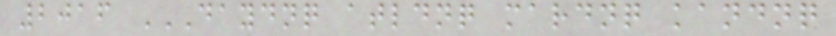2016 DAYDNQ ATLDNQ MARDNQ KANDNQ
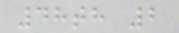48th 2
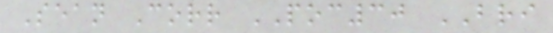Sean Corr POC30 BRI
